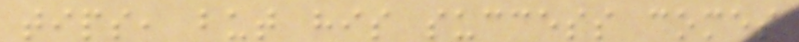tips, but his success comes
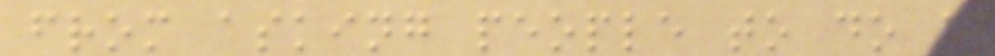from asking people to do a
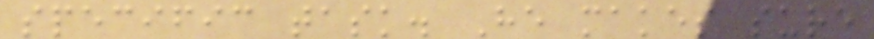specific task. He makes sure
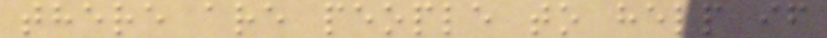there are people to help if
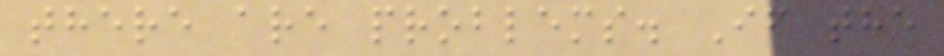there are problems. If the
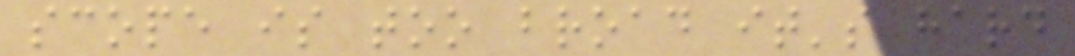scope is too broad it's hard
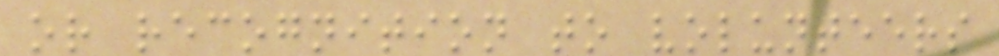or recognition to volunteers
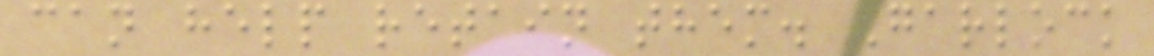can help retain them. Garlock
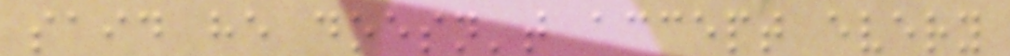said he doesn't accept every
